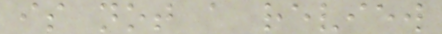is not a review
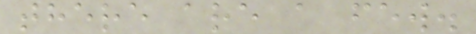there are a few.
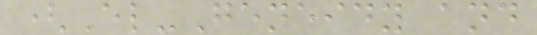(El-Geneidy and
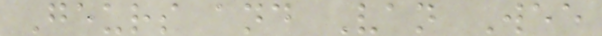Geurs and Van Wee
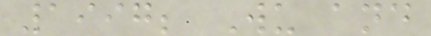1997; Wu and
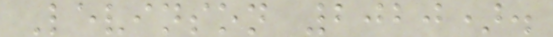Levinson 2020).
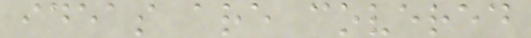ideas are covered
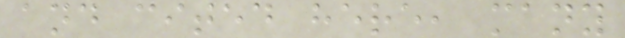and cited here, many
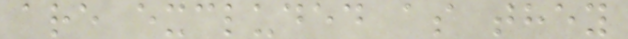are excluded as they
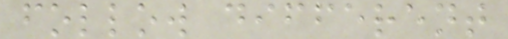follow different
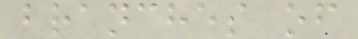branches of
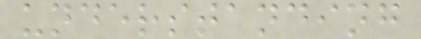understanding
